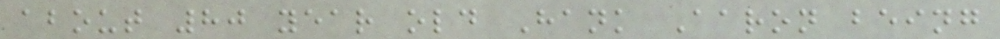about 80 year old Hank Aaron being
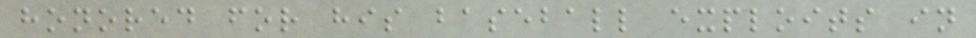honored for his baseball exploits in
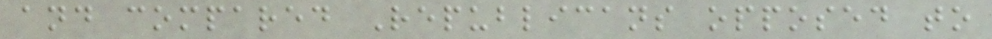and compared Republicans opposed to
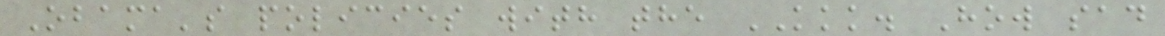Obama's policies with the KKK. How sad
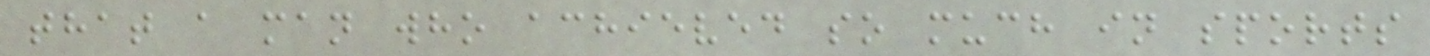that a man who achieved so much in sports
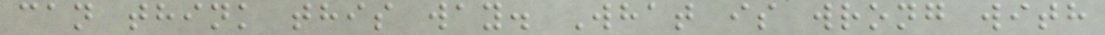can think this way. What is wrong with
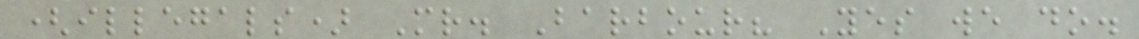(illegals) Mr. Barbour? Yes we do.
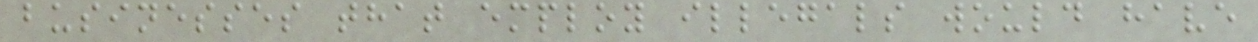businesses that employ illegals would have
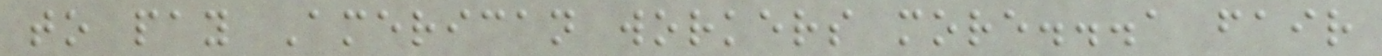to pay American workers more...a fair
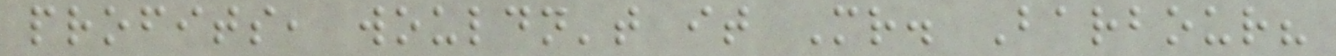profits, wouldn't it Mr. Barbour?
